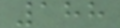188
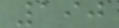190
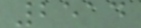2514
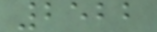2522
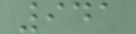941
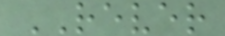REVER
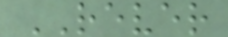REVER
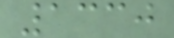1330
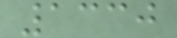1330
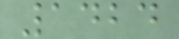1424
